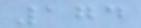174
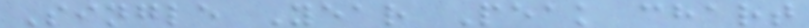Single Year Peak chart
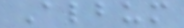Album
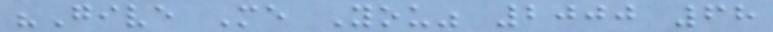"Give Me You" 2000 68
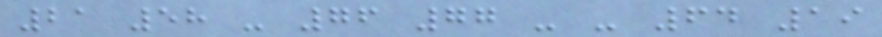21 58 - 76 77 - - 64 19
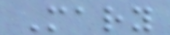Mary
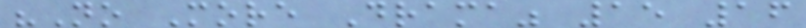"No More Drama" 15 16
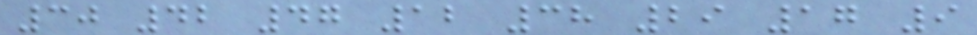30 42 47 12 38 29 17 9
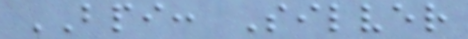BPI: Silver
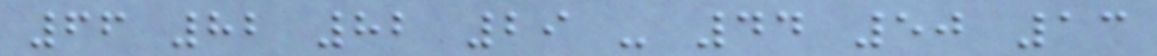66 82 82 29 - 44 50 13
